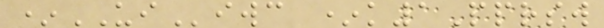*UIiwc *k1Pprsw
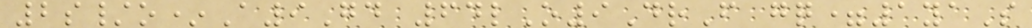2s/o*A9Gd 64lO9DrF gq=1yaS
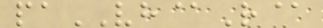paVH@R@
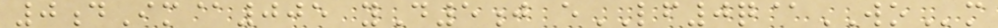0dIm@005 yD5j eLF0q@WOm
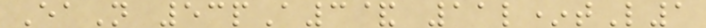EaN 53pA3& 11l*tL1
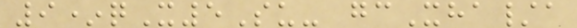9*qX5Su- gcXha/a
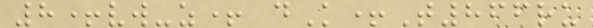8+vw-z+ dK+T866ru
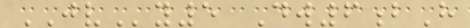JVy5 Dw6bH
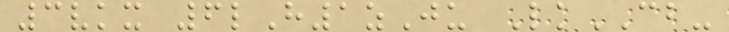3vkx 6lH1zJu LkCB-
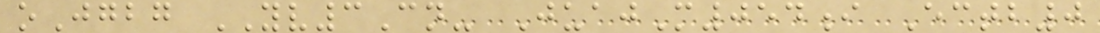oJgbg YV3Cn- JuajM054i Ectb0
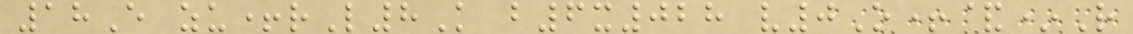18E zu+rL8K b6x028 v0O+&*R
